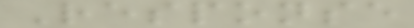Response
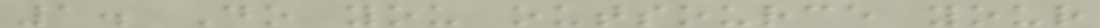1. Do you outsource your
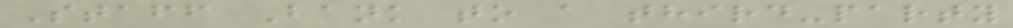Staff Bank to a third-party
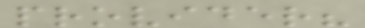provider?
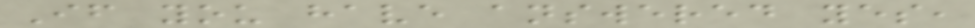If you have answered yes,
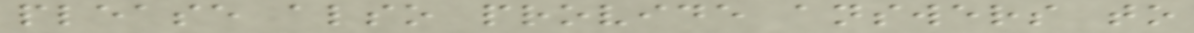please also provide answers to
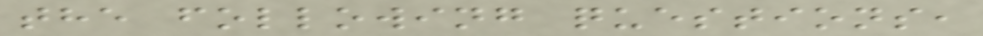the following questions,
